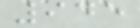945
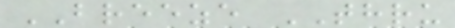BREEZE THRU
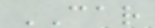CAR
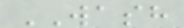WASH
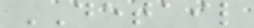DETAIL
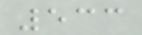533
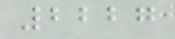2227
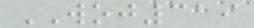WOJ319
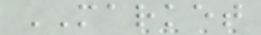MARKET
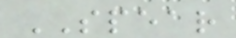SPEAR
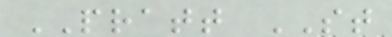PRATT ST
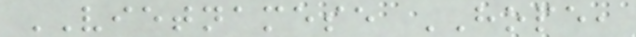VIETNAMESE HOPE,
